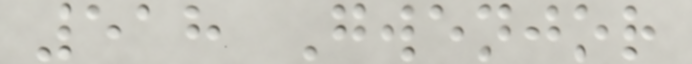518 Gwenjor
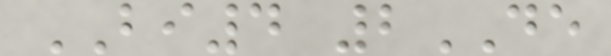BI4 2DE
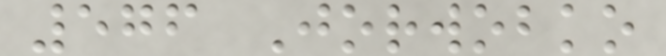576 Jorwobko
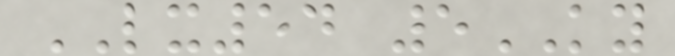LX54 5KY
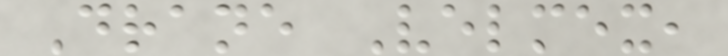Drane Velmex,
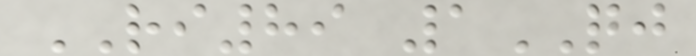RI89 1QJ
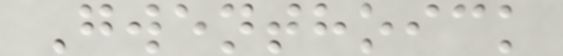Gwenthoick
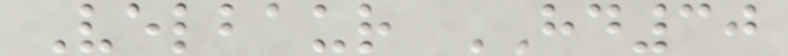Velbaur HD30
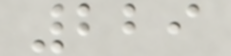229
